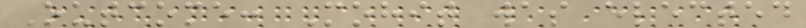Outcome: Mohit was elected
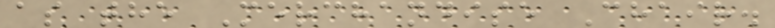as the Merchandise Chair.
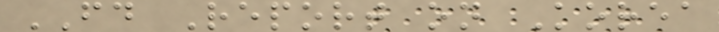FD Report on Korea
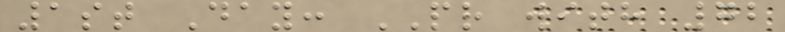1st Day: PR with 72
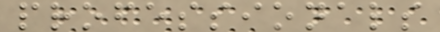professionals
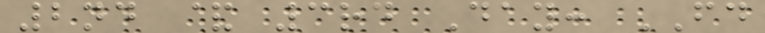2nd & 3rd Day: FD
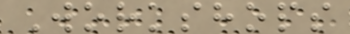Workshops
